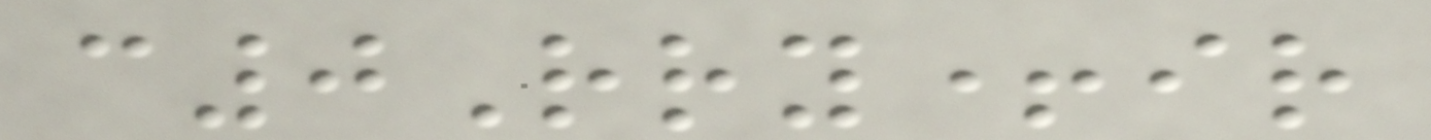c0Rry+ir
